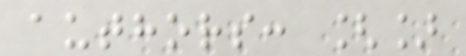authors: []
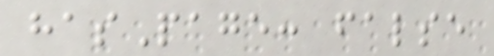hasPage: false
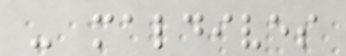- maldives
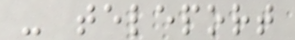- teleport
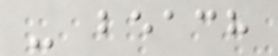- beach
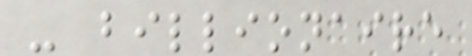- billionaire
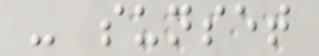- sunset
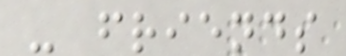- friends
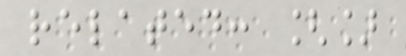related: []
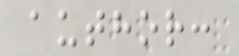author:
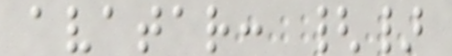avatar: {}
